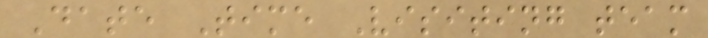Date Time Visiting team
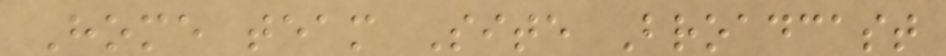Home team Site Broadcast
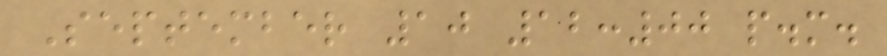September 10 12:00 p.m.
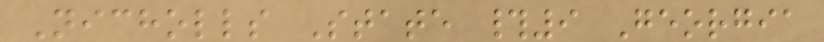Nicholls State #9 Georgia
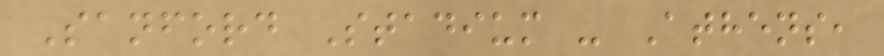Sanford Stadium - Athens,
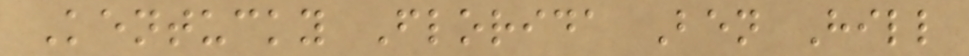Kentucky Florida Ben Hill
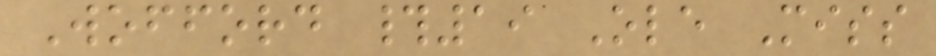Wofford #19 Ole Miss
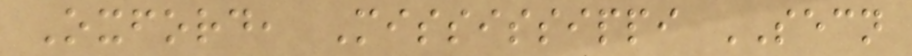Oxford, Mississippi SECN
